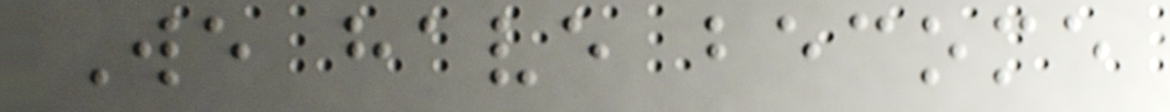We have become
